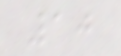10
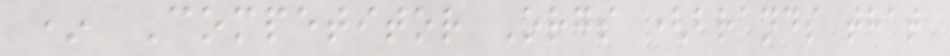* Competitor Orgs (brands that
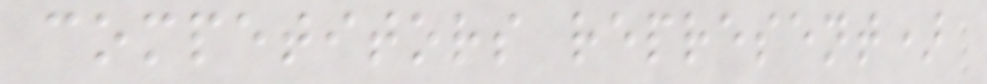competitors represent)
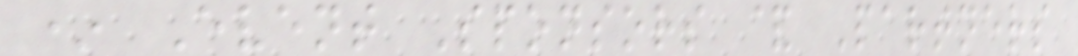* Event Sponsors & Partners
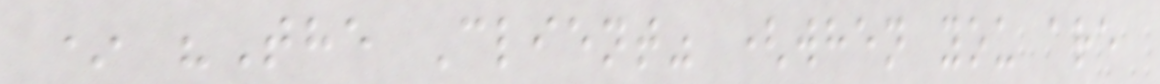* "The Client" (when you are
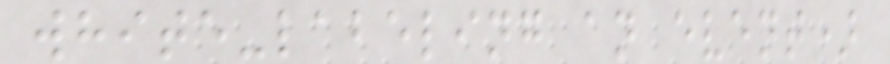white-labeling an event)
